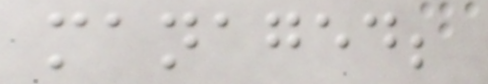managed;
